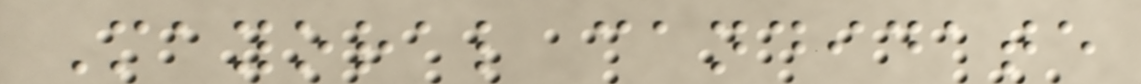Mayoral candidate
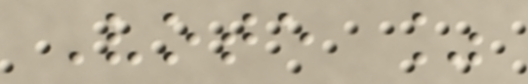Vote %
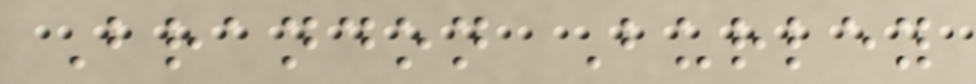Brandon Burley
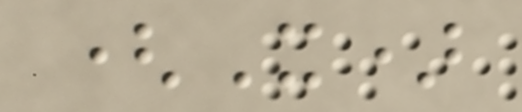(X)
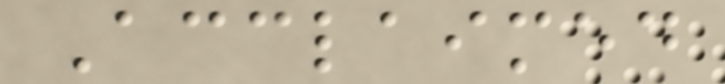Acclaimed
